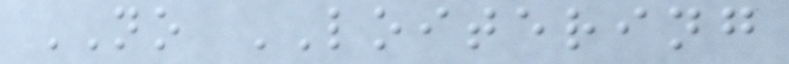NO LOITERING
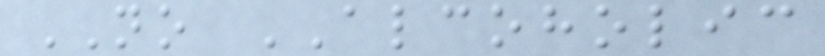NO ALCOHOLIC
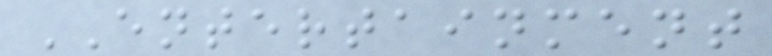ENTERTAINMENT
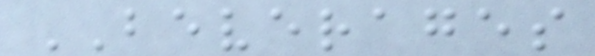BEVERAGES
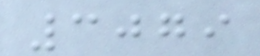3079
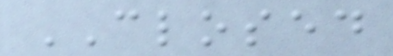CLOSED
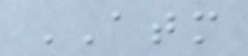ATM
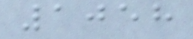1058
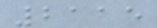2115
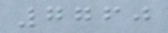7760
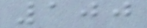100
